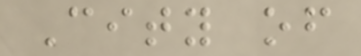City of
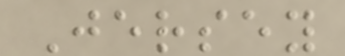Jersey
